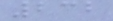232
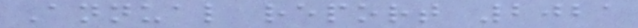Annual report 2021
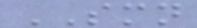SMN
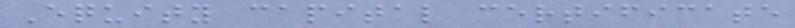Equity capital certificate
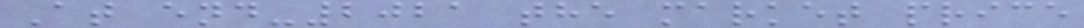At end-2021 the market price
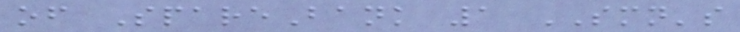of SpareBank 1 SMN's
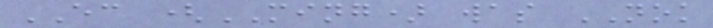EC (MING) was NOK
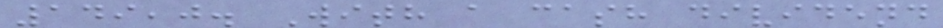149,0. With a cash dividend
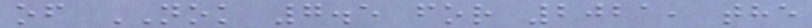of NOK 7.5 for 2021, the
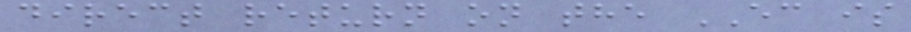direct return on the EC is
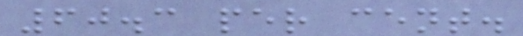60.3 per cent.
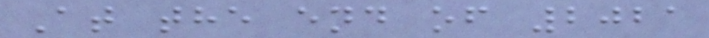At the end of 2021
